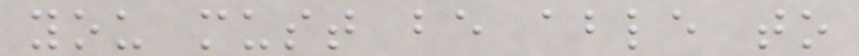you must be able to
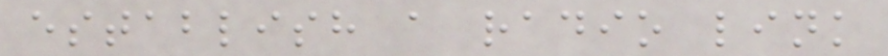establish a radio link
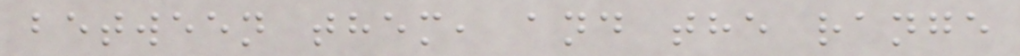between them, and the range
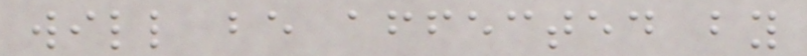will be affected by
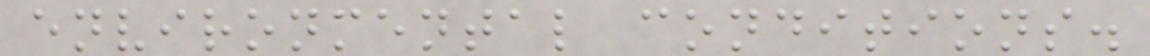environmental conditions.
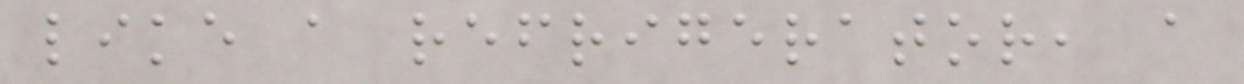like a refrigerator, a
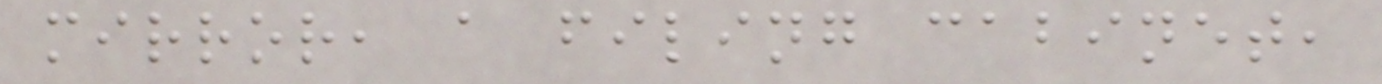mirror, a filing cabinet,
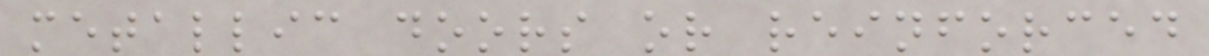metallic doors or reinforced
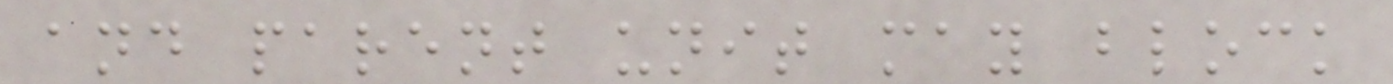and parent unit may block
